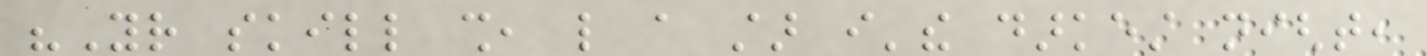"Your skill shall, like a star i'the darkest night,
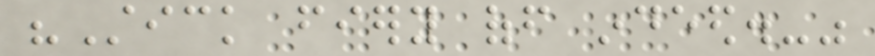"Stick fiery off indeed.-"
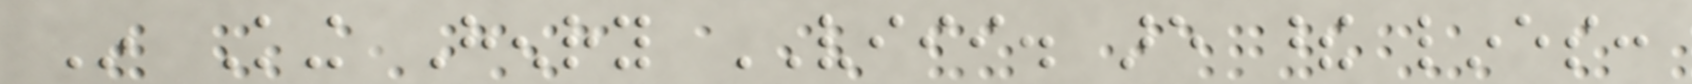In King Henry VIII. are these lines:
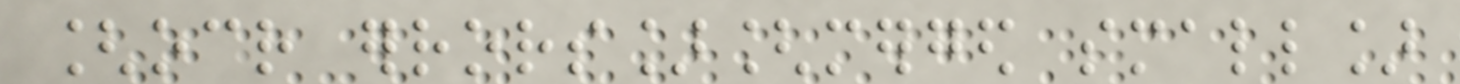[ocr errors][merged small]
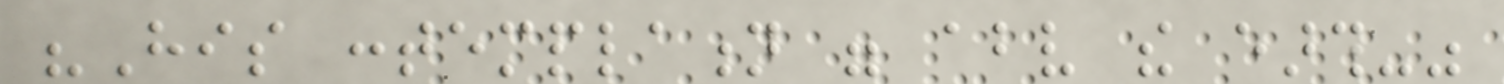"His contemplation were above the earth-"
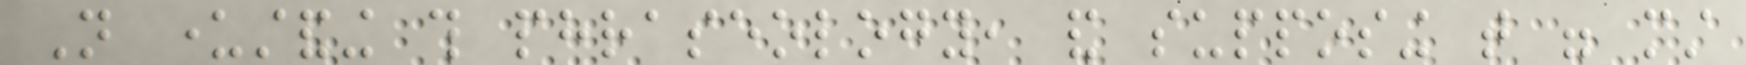Not understanding this phraseology, and supposing that were must
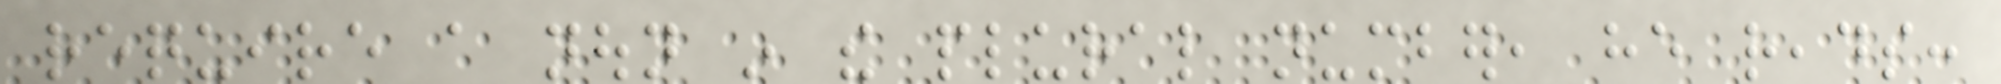require a noun in the plural number, he reads:
